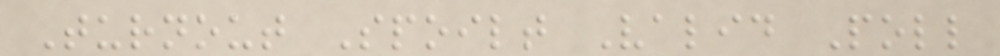Turnout Spoilt Valid Poll
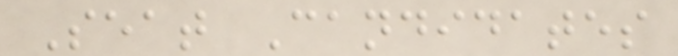Seat Candidates
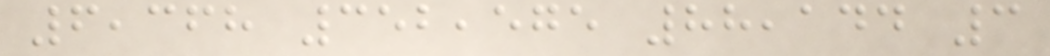6,368 352,575 88,144 3
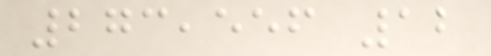273,556 12
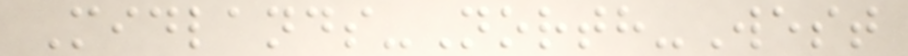Midlands-North-West
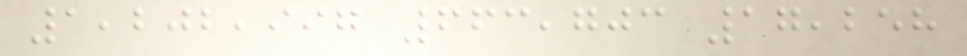1,202,997 663,703 17,258
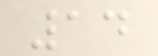14
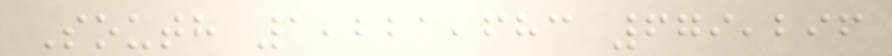South 1,221,683 679,296
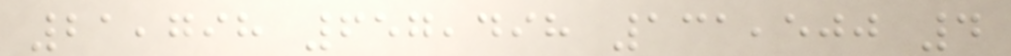21,798 657,498 131,500 4
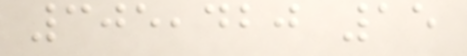305,420 15
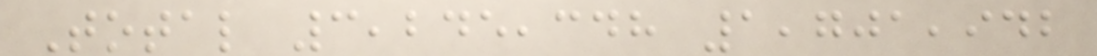Total 3,245,348 1,701,942
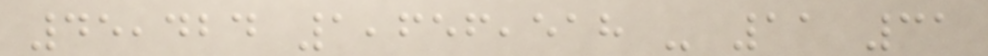45,424 1,656,518 - 11 31
